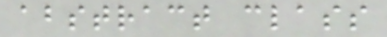abstract class
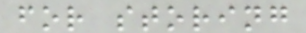for storing
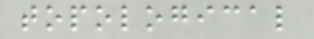topological
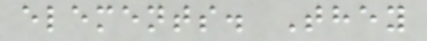elements. They
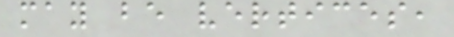may be vertices,
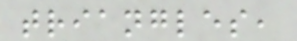triangles,
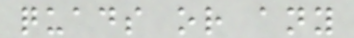quads or any
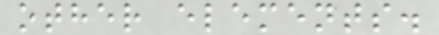other elements.
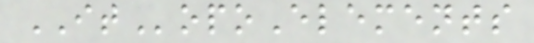ITopoElements
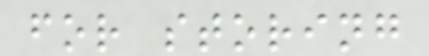for storing
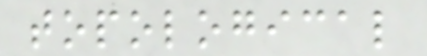topological
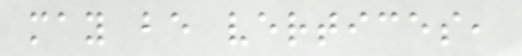may be vertices,
